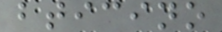bticino
